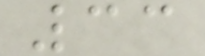33
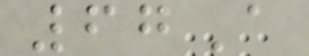67A
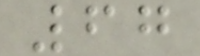67
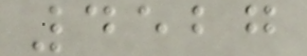4527
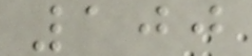100
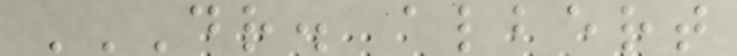DR. ALBERT
